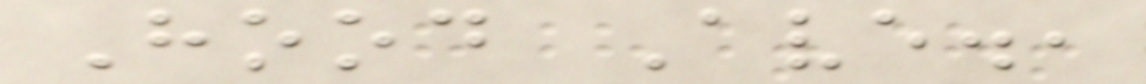Hood Ave.,
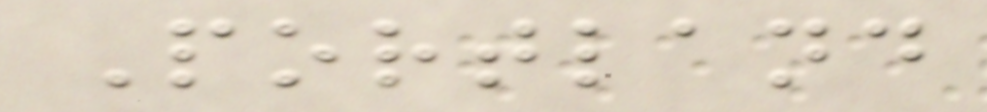Portland
